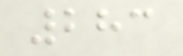283
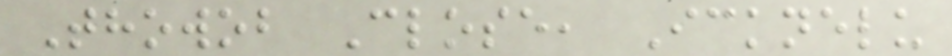Thowob Close, Icknelu
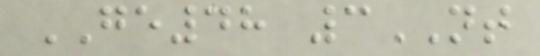GE48 3NT
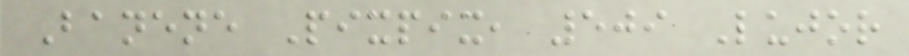Banene Pixpix, 509 Lujor
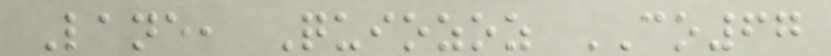Lane, Quiozoz CO67
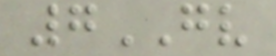7GV
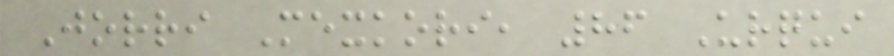Jorri Mexkori, 86 Urqui
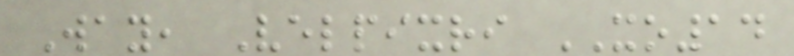Way, Velpixri XO14
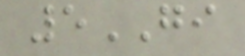5GI
